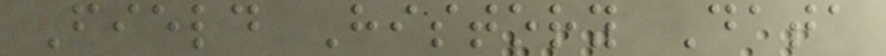Field History Data
